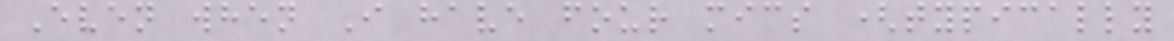Even when I have four mics (typically
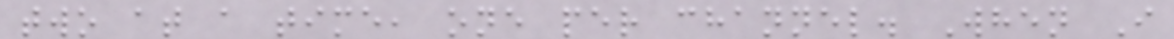two at a time, one per channel. When I
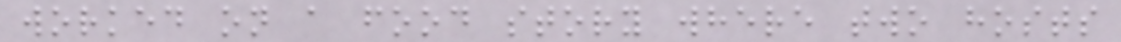worked on a food story where two hosts
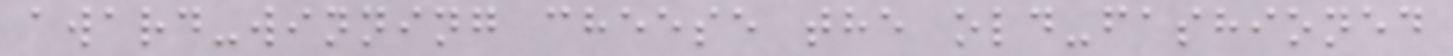award-winning cheese the old-fashioned
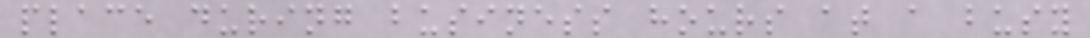place during business hours at a busy
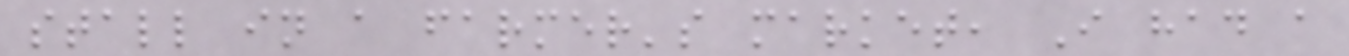stall in a farmer's market, I had a
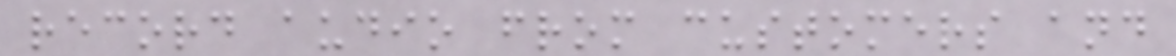record audio from customers and
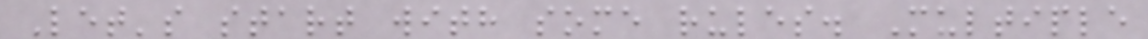Let's start with some rules. Multiple
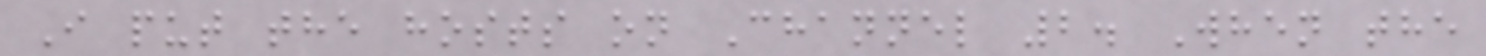I put the hosts on Channel 2. When the
